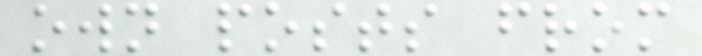own posts from
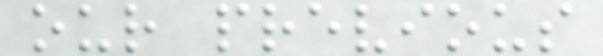our previous
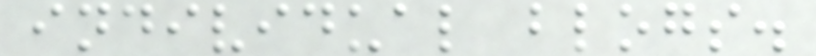individual blogs.
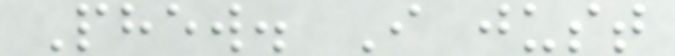Phew. I just
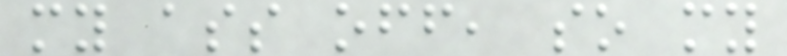my ass off, so my
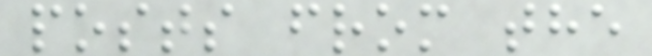posts from the
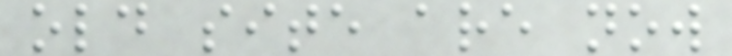old site are now
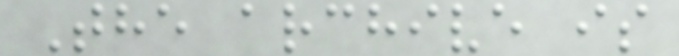The archive is
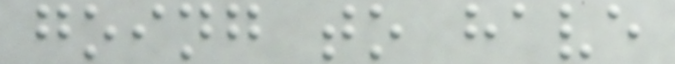going to have
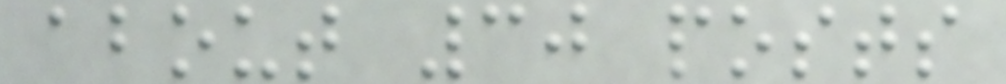about 30 posts
